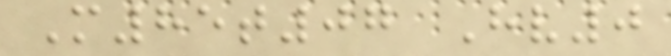M85t07 Hv0
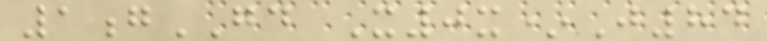1gGD X0x*J84
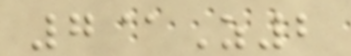7@Z2
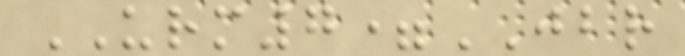URM7=JBR
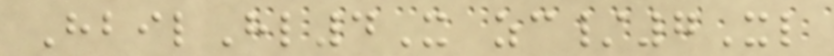HbilHl4X zc/7Xl
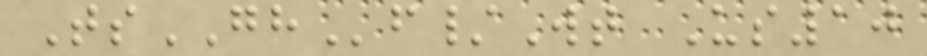TsGHf/Wt Us10
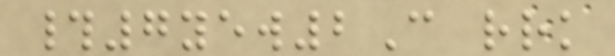#7yew2C rrk
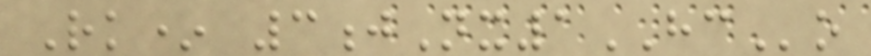Rk* 3jNx1HCo
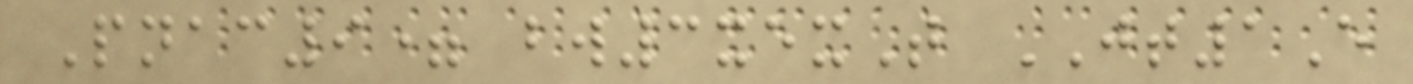Pnac9= bw3xexT JT1E
